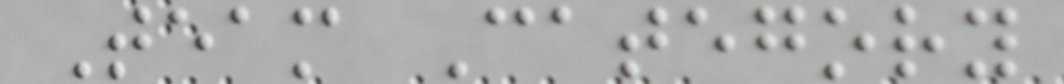Team Category
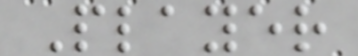Player
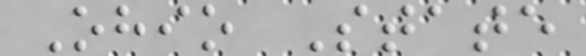Ohio State
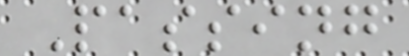Passing
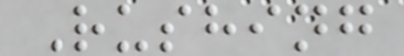Rushing
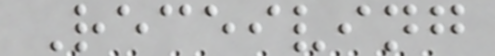Receiving
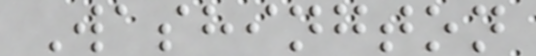Washington
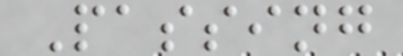Passing
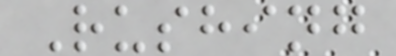Rushing
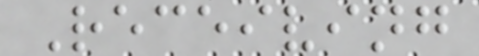Receiving
